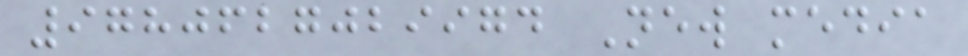9780627029974 New media
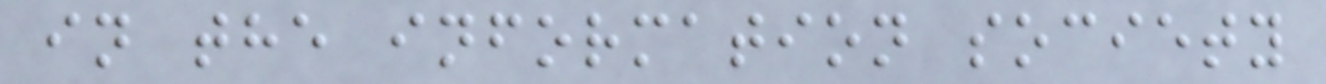in the information society
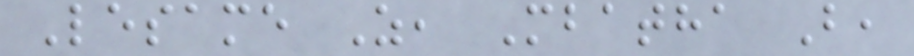Lesame Z, Mbatha B,
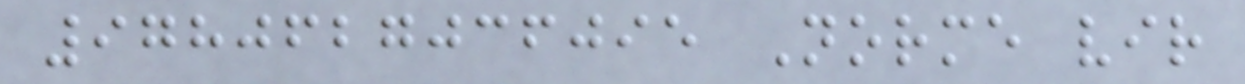9780627036095 Norme vir
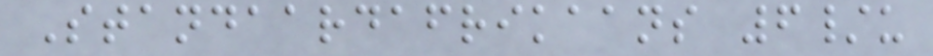Standaardafrikaans 6/u
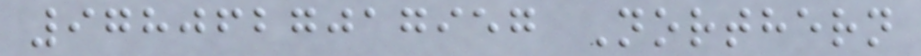9780627017957 Northern
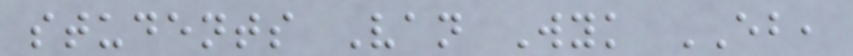students Van Wyk EB,
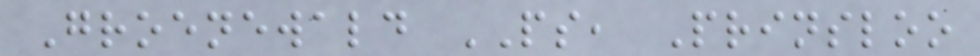Groenewald PS, Prinsloo
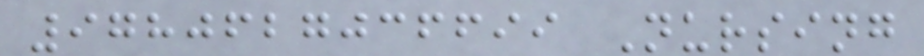9780627036699 Nursing
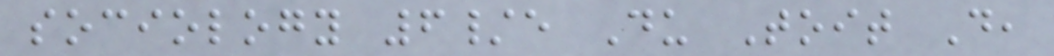sociology 6/e Du Toit D,
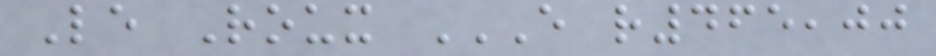Le Roux E R465,00
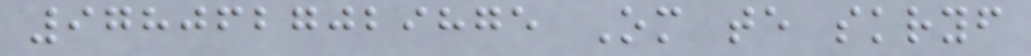9780627029875 Om te skryf
